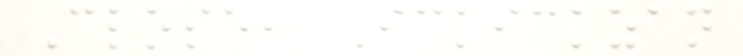Close, Ickickzan
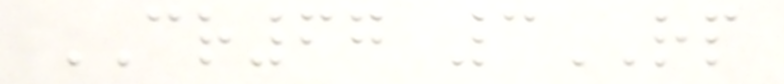CR67 3RP
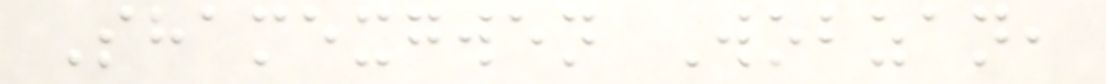Shamexgwen Wobzan,
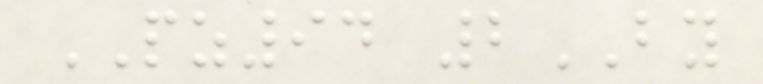PZ94 2BY
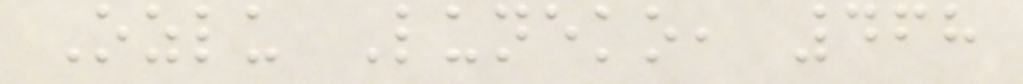Ozlu Luneko, 468
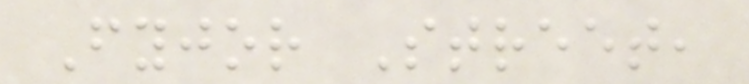Fyjor Street,
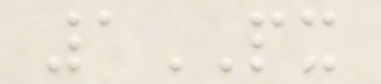1PX
